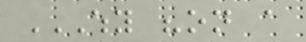WHY "ON A
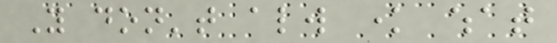You don't always know what
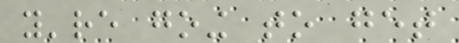you're going to get
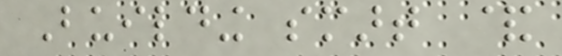Building smart &
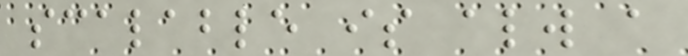scalable is always a
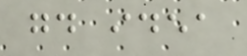good idea
